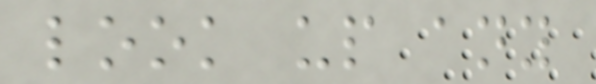look up any
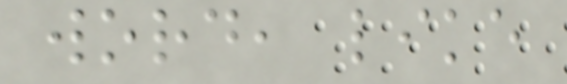word, like
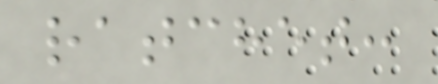ratchet:
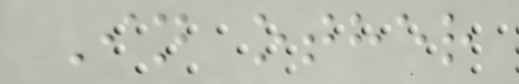In other
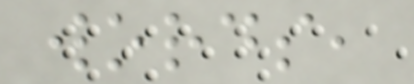words,
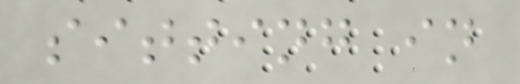sitting in
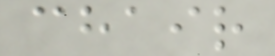chair
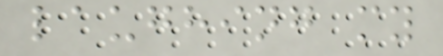laughing my
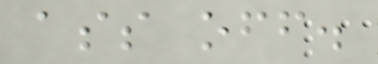ass off.
